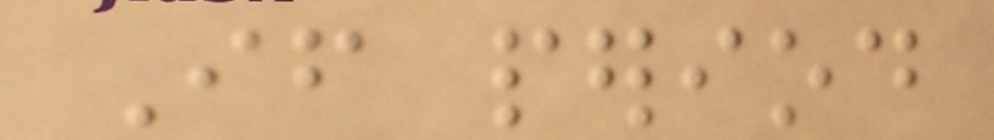If period
